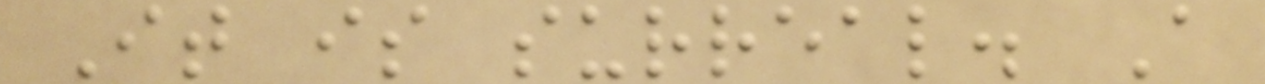It is surreal. A
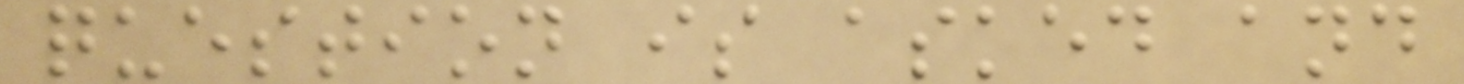question is asked and
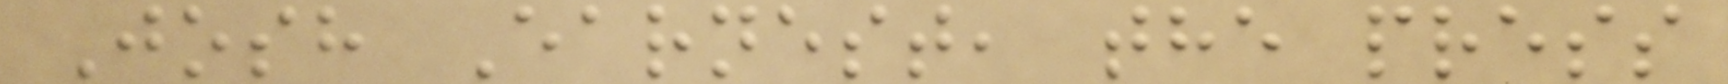Josh Earnest, the press
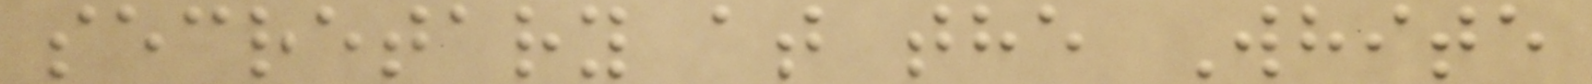secretary at the White
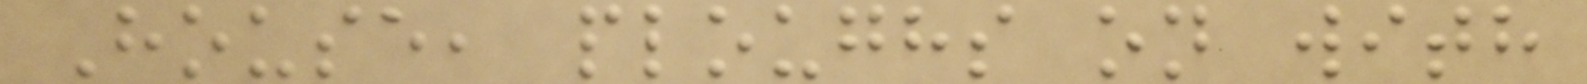House, ploughs on with
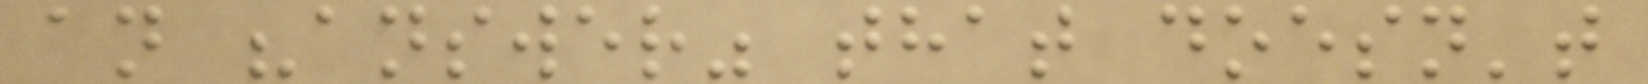an "answer" that doesn't
